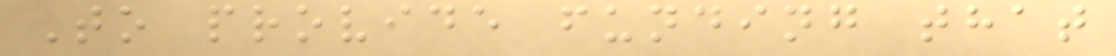To provide funding that
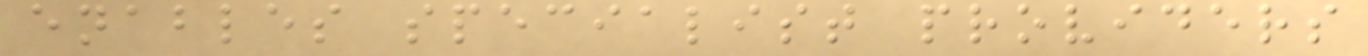enables specialist providers
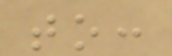to:
